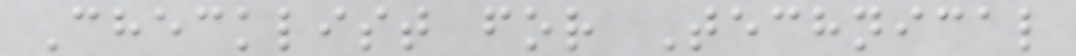Checklist for Technical
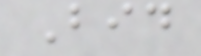Bid
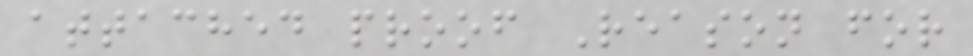attached proof Reason for
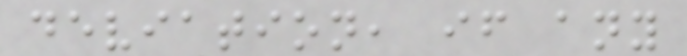deviation, if any
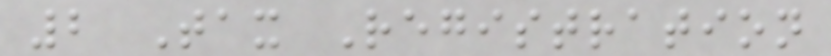2 Tax Registration
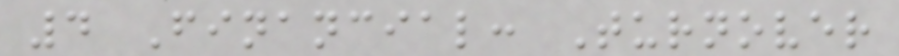4 Financial: Turnover
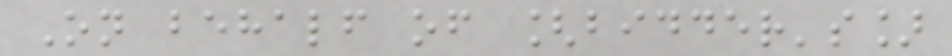On behalf of [bidder's]
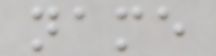name
